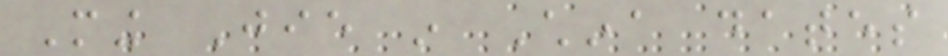Ming Jie in China dates
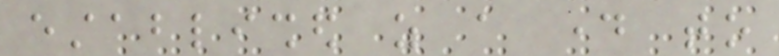established as a day to
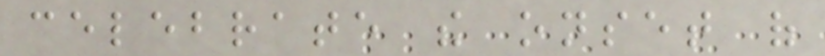celebrate the onset of
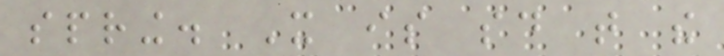spring. It is said that the
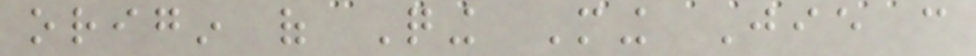origin of Qing Ming Jie can
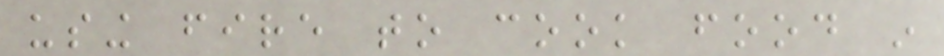using fire to cook food in
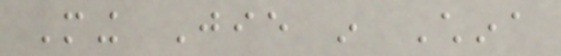Ming Jie in China
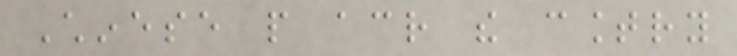Chinese people across the country
